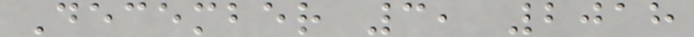December 3, 2018
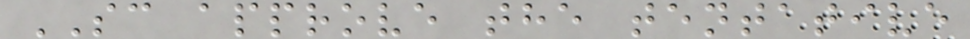SC approve the tentative
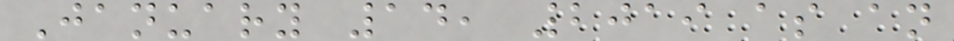January 14, 2019 as an
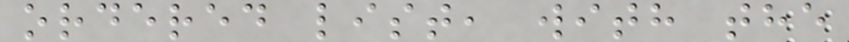ordered list, with the
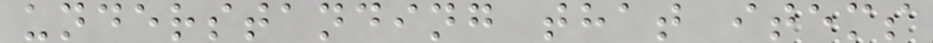understanding that items
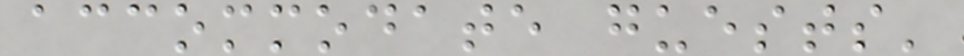accommodate guests'
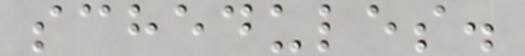schedules.
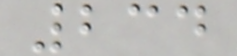234
